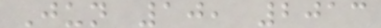Jun 10, 2013
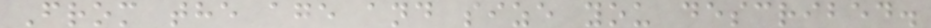From the age and size you described.
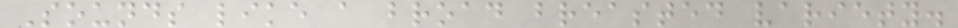Sounds like a broad breasted variety.
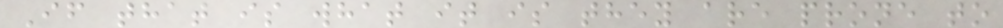If that is what it is they are prone to
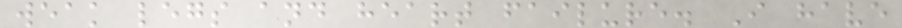weak legs and heart failure. I have
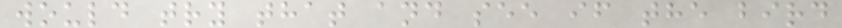would try that and see if the bird
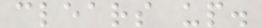clears up.
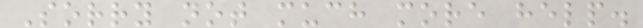Sorry not much more help.
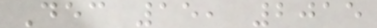Dec 15, 2015
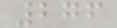276
